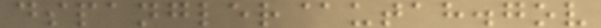dspangler@utah.gov
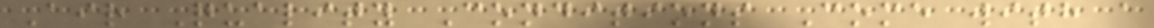Air Quality Conditions Come with a
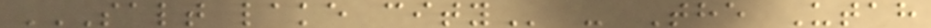SALT LAKE CITY - The Utah
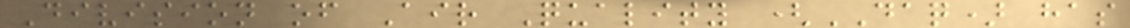Division of Air Quality (DAQ) has
